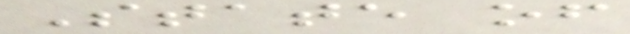State of
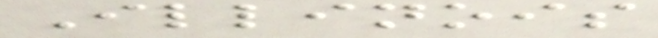Illinois
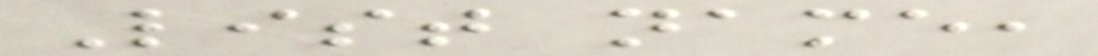List name,
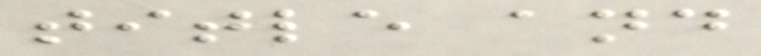title and
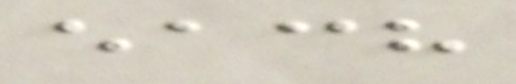each
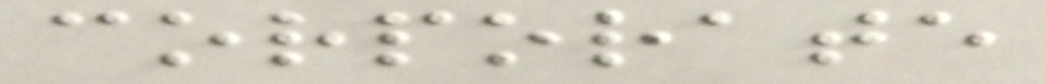corporate
